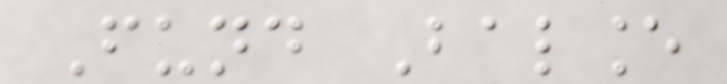Fund Balance
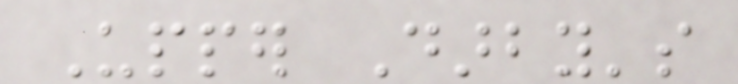Upper Darby's
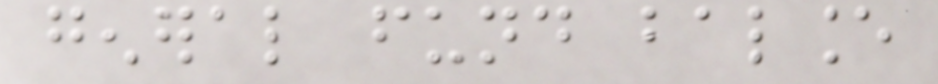general fund balance
